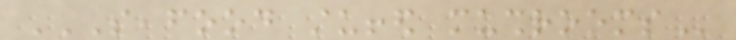SEAFOOD STUFFED MUSHROOMS
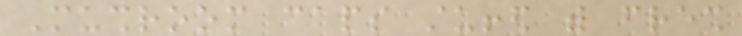Mushroom caps stuffed with fresh
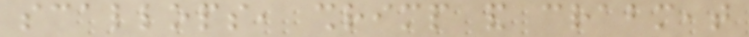scallops, shrimp and crabmeat
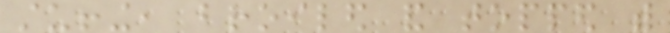stuffing, broiled and topped with
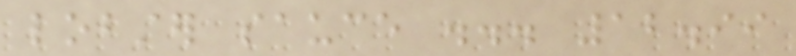lobster sauce ... 12.99
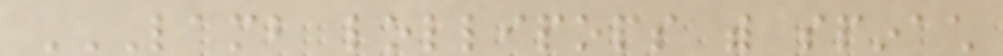LAMB LOLLIPOPS WITH SPINACH
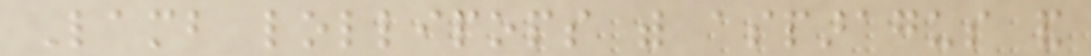Lamb lollipops with asparagus and
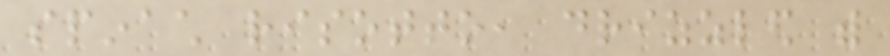spinach risotto, drizzled with
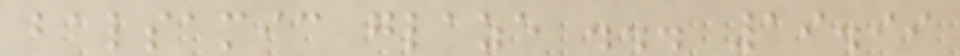balsamic glaze ... 19.99
